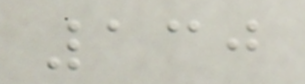130
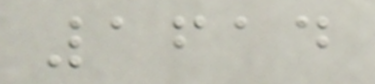1614
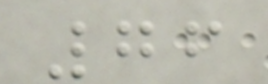76
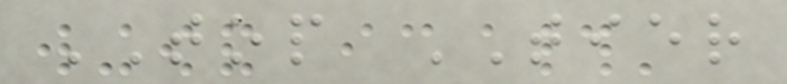TOP TIER
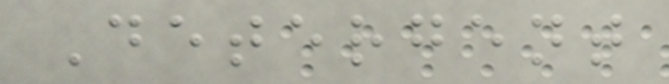Detergent
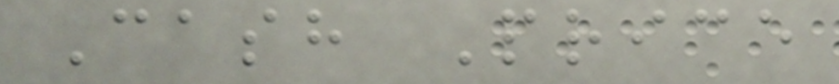Cash Price
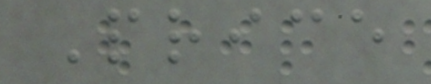Price
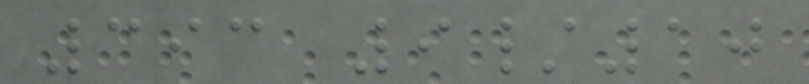393 9/10
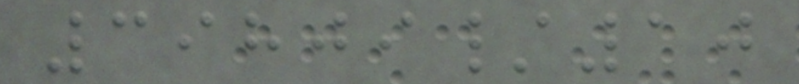39809/10
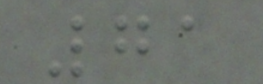71
